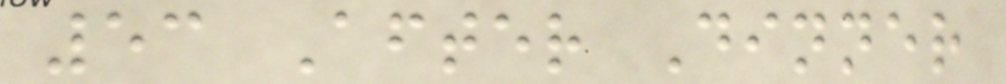53 After Dinner
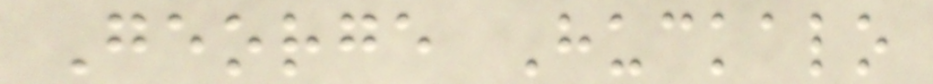George Huckalo
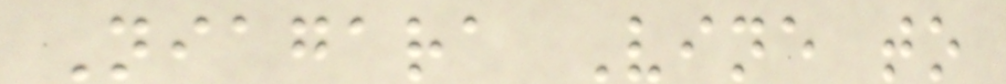Niagara Vine to
